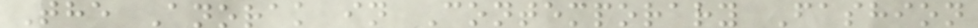The Anorak in Contemporary Fashion
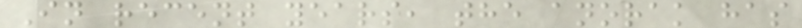In recent years, the anorak has
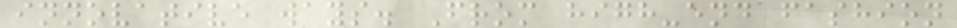innovative ways. From high-end fashion
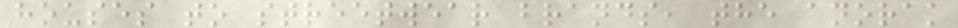houses to streetwear brands, the anorak
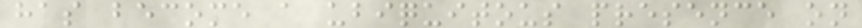has become a ubiquitous presence on
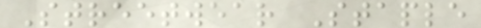Streetwear Staple
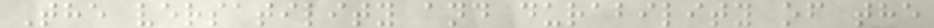The versatility and durability of the
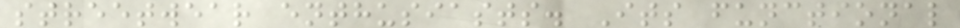streetwear enthusiasts. Its functional
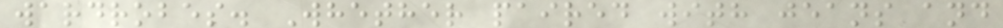wardrobes. Whether paired with jeans and
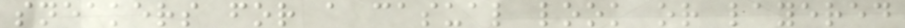sneakers for a casual look or layered
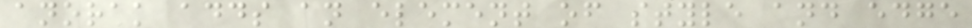anorak adds an element of style and edge
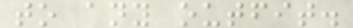to any outfit.
